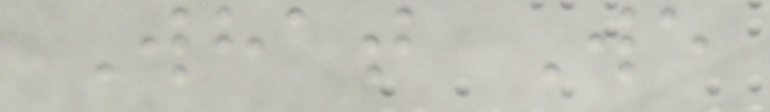What We
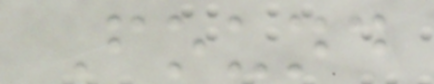Found
